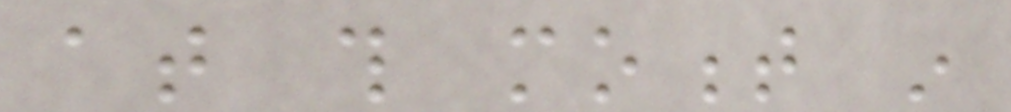at this moment in
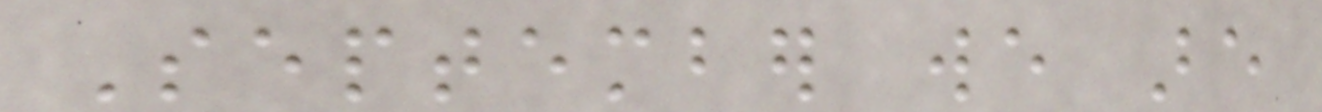September we are
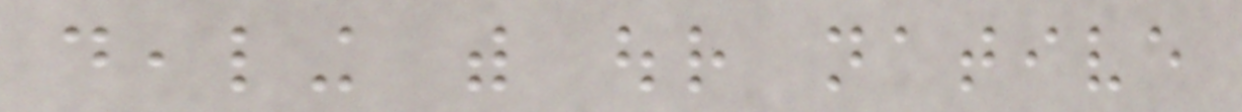dealing with our native
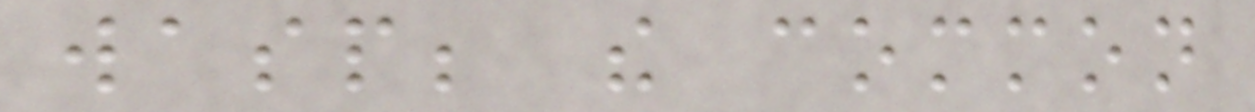wasp; the common
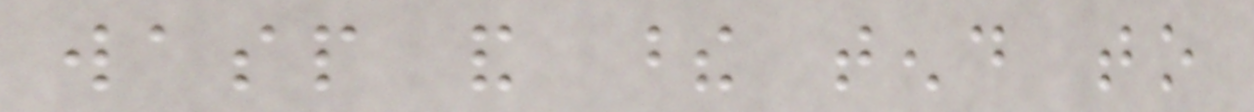wasp and these tend to
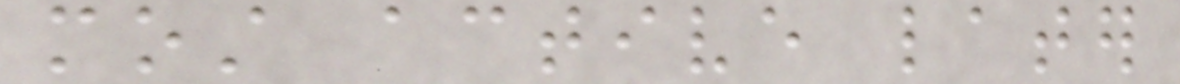most active later
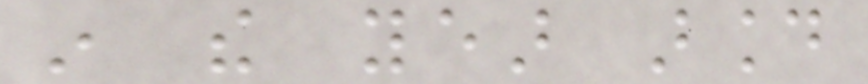in the year around
